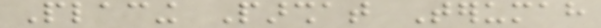Placing Parshat Terumah
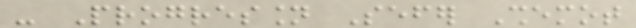- Progression Sefer Shemot
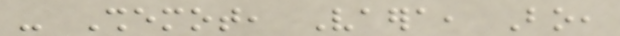- Shemot, Vaera, Bo,
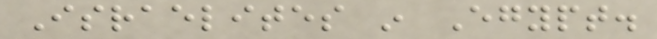Israelites in Egypt.
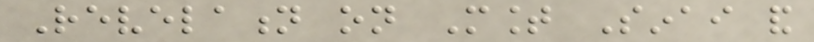Revelation on Mount Sinai and
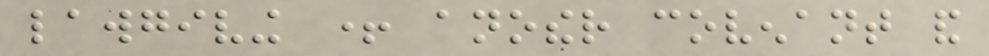lawgiving + another covenant and
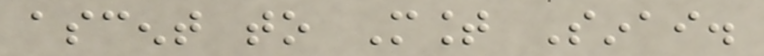ascent to Mount Sinai.
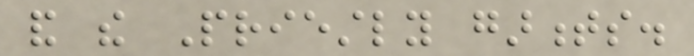and the Priestly garments.
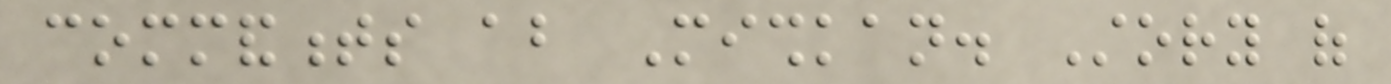commandments about Mishkan. Story of
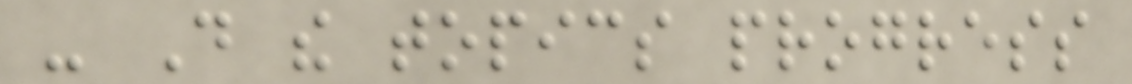- Do the topics progress
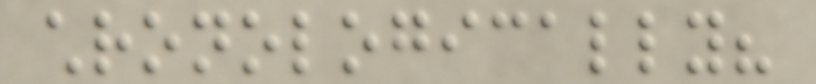chronologically?
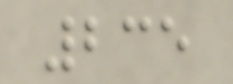235
